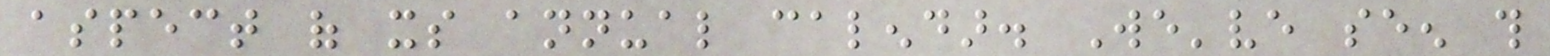aspect of its annual calendar. We've seen this
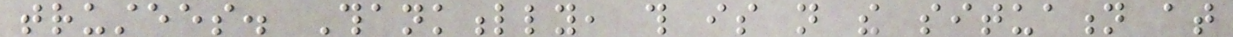trustees. Thankfully, this is not the situation at
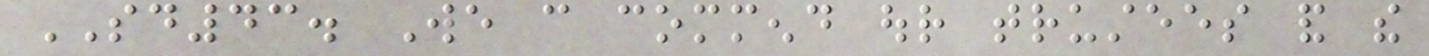SD43. We can commend our trustees and the
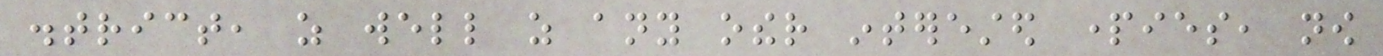district, as well as any other interested parties, now
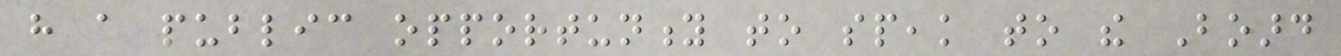have a public opportunity to speak to the Board
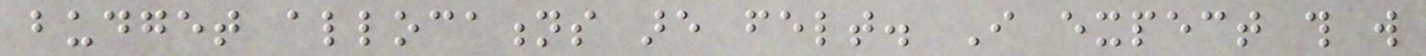budget allocations are felt. I expect this will
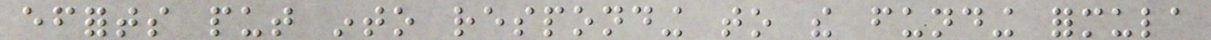efforts put into responding to the funding formula
